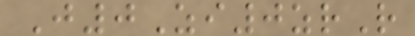J0Zi0zrR
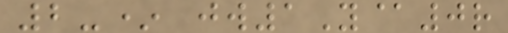2-* jw1Y@0r
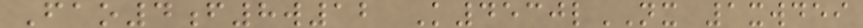Fao4f8w12 K4530lNX 1xwdei
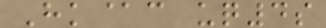Hk@c uq4s
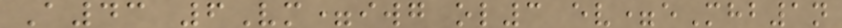A43 6Vm=iwg ol3 ev=eMhb1n
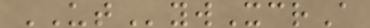UTywXcrA
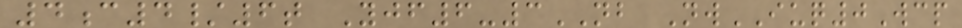4c4/6t Yjf6-3NB NwIUQ0Wcp
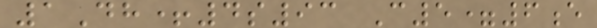1Dh+4s93 C5=6e
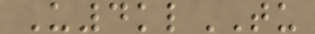U4klTU
